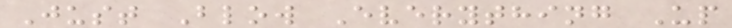Just Blow Everything Up
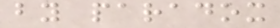by paradox
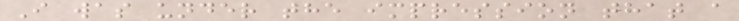I was under the impression that a
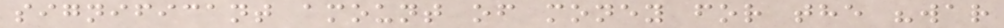significant amount of money for the "war
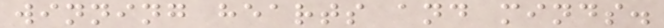winning hearts and minds.
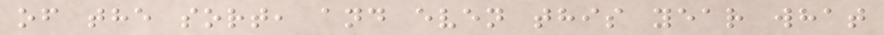of the sort, and even this year what
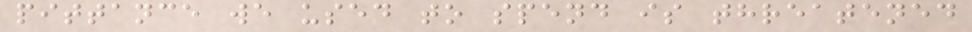pittance we used to spend is threatened
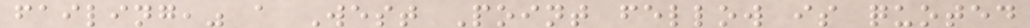failing," a West Point fellow is quoted
